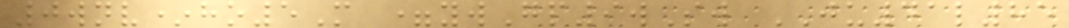0wnv*ho5M =ywGp9wSw JU41l85
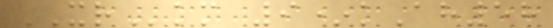XRkm 9*kAh58
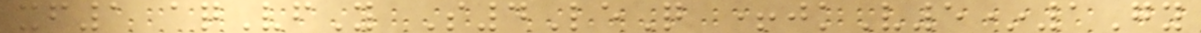xf1 aqVfY S4LeQ +jkV5*1Gy
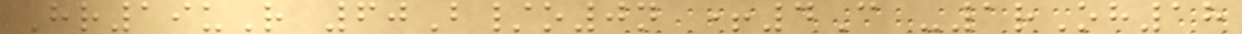Hr19uR 60B/o0n +4C -1rOh18
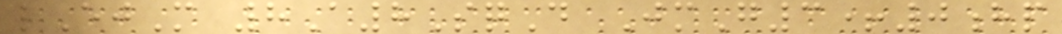lEjM 8A8SqD JmG3+0hp
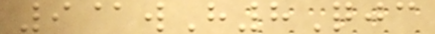9@wH8Qjc
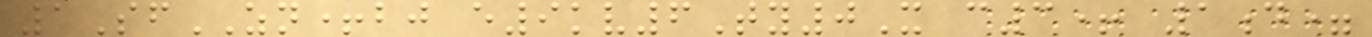1SfZN+bj e9kv6Ty0X c3+ 1d=
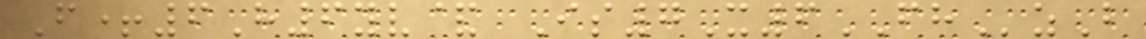F+6H6yv& Is7X6FHzB
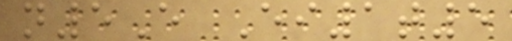n5E Ei1t5
